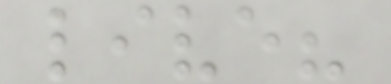live?
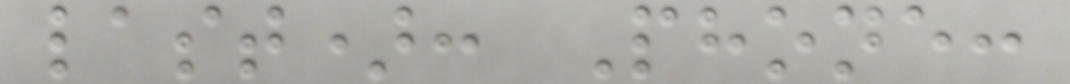last): Phone:
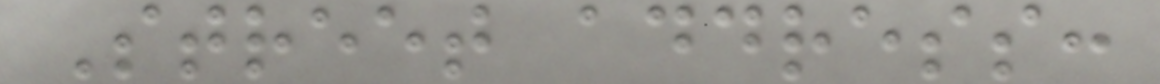Street address:
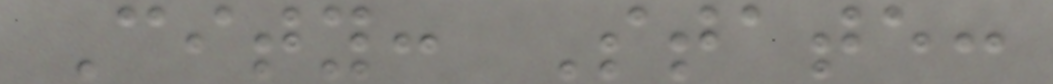City: State:
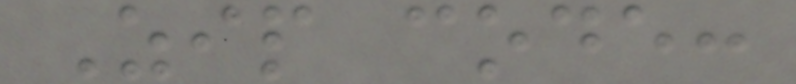Zip code:
